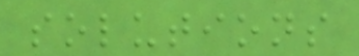solutions
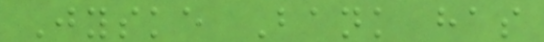Jyske Bank has
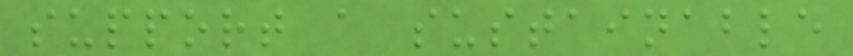support a sustainable
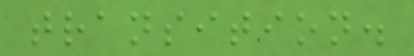transition.
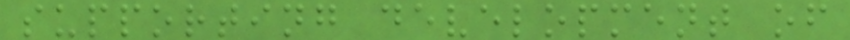supporting development of
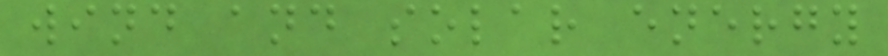wind and solar energy
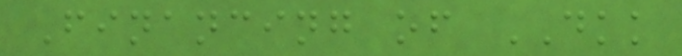Financing of DKK
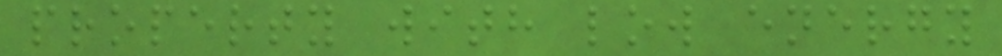property with low energy
